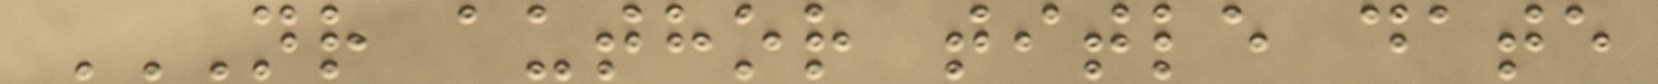NR AUTHOR TITLE DATE
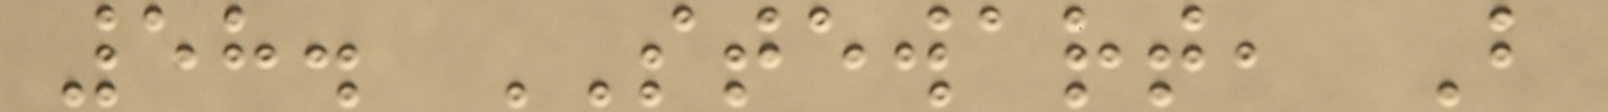58. STEWART, B
